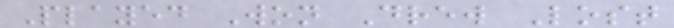Played Won Drew Lost
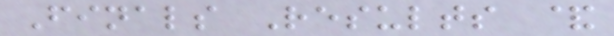Finals Results &
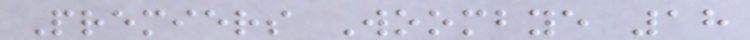Premiers Woombye 18
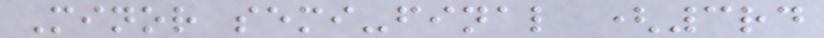Minor semi-final (3rd
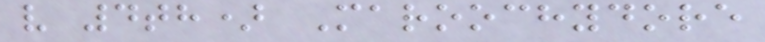v 4th) Maroochydore
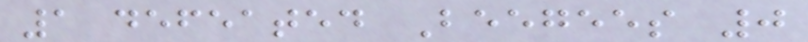1 defeated Beegees 0
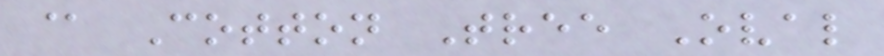@ Cotton Tree Oval
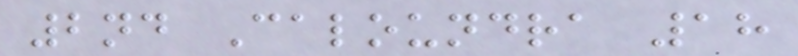2nd Caloundra 18
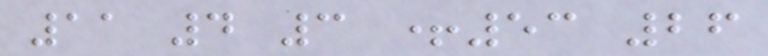11 4 3 +53 26
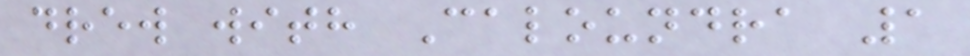drew with Caloundra 1
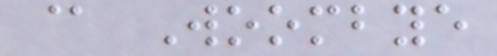@ Woombye
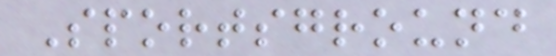Sportsground
